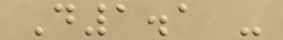D1.1 -
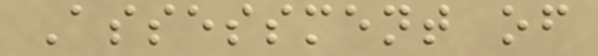Assessment of
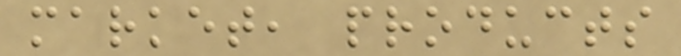market, products
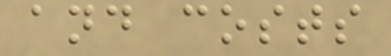and costs
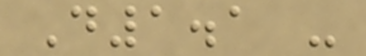D1.1 -
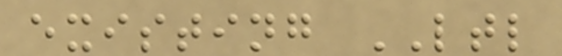existing LTL
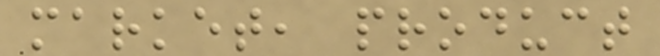market, product
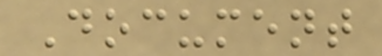Document
